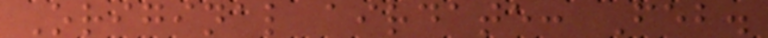Original airdate: Feb.
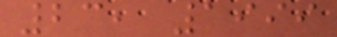23, 1999
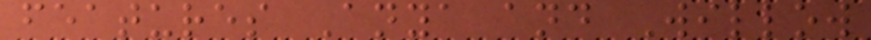features Anya and Willow
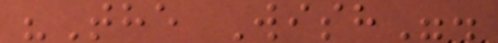"The Wish".
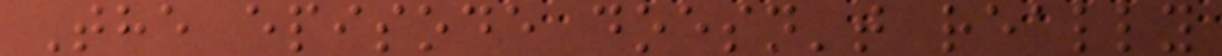The episode doesn't really
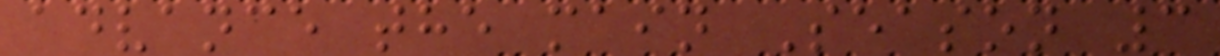advance the main Season 3
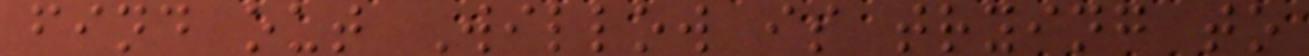find out Willow is trying to
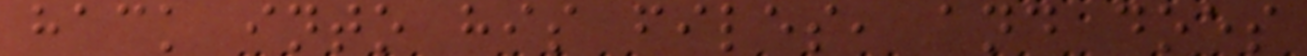hack into his files, and does
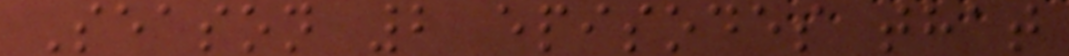Season 2 episodes that
